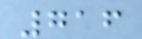716
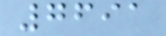7691
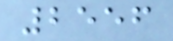2556
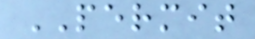PERMIT
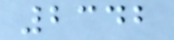2342
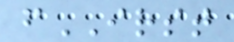fIRST
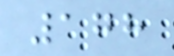178
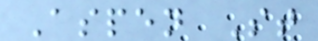Aspen St
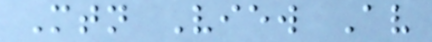Mtn View Av
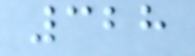328
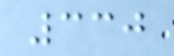330
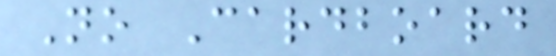No Cardboard
